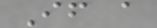If a
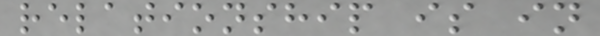relationship is in
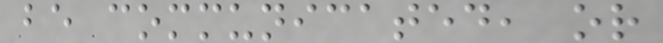be communicated, or
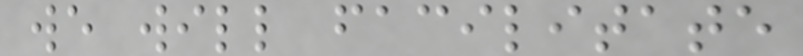we will facilitate
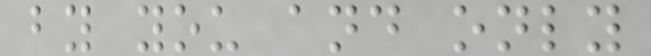by you and only
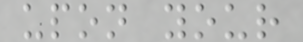upon your
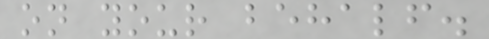on your behalf.
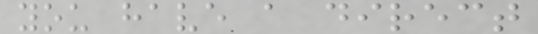you have a direct
